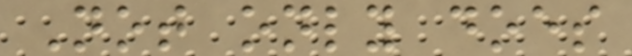Not only does
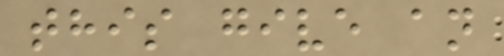this give an
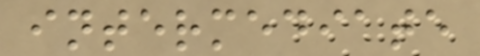intermediate
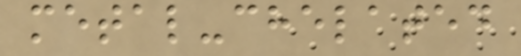metal-chelated
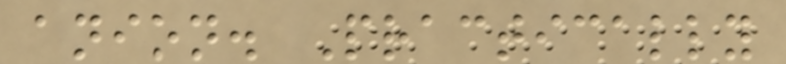anion. Practically
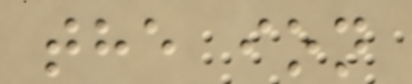the ion
